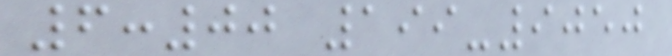6:00 199-9050
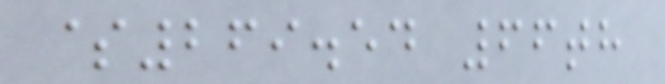$269.54 66th
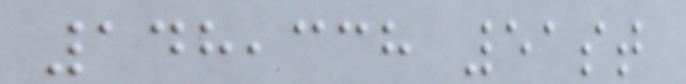148,338 51st
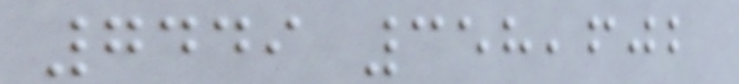7449 358,602
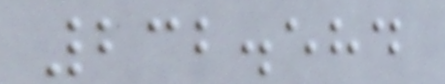232.584
